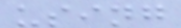using
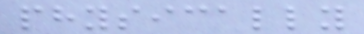physically
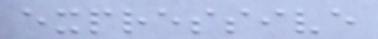expressive
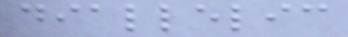diallelic
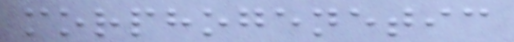morphogenetic
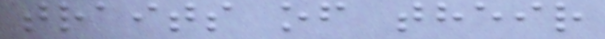traits of their
